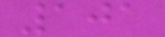101
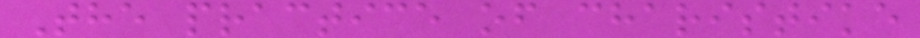The practice of charistike
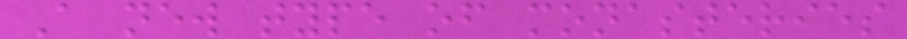A new type of monasteries
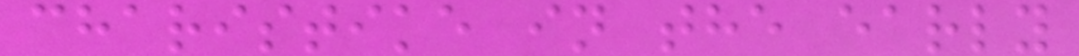charistike in the early
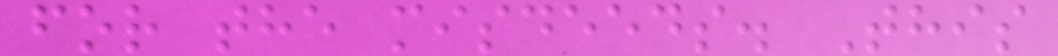for the misdeeds. This
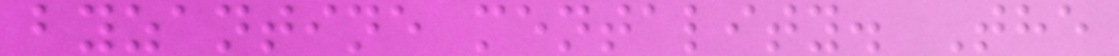byzantine mentality. The
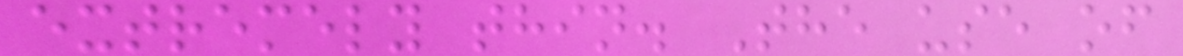extremely thin. The use of
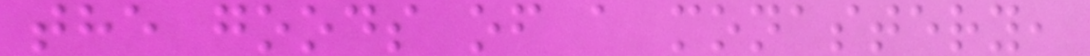the goods of a monastery,
